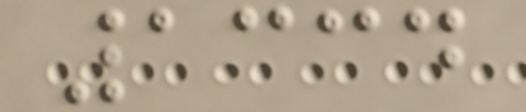1334
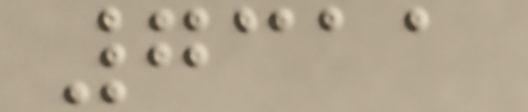7311
